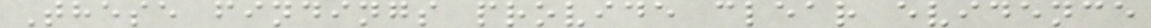These findings provide clear evidence
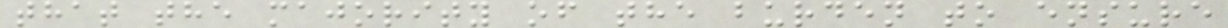that the majority of the burden to ensure
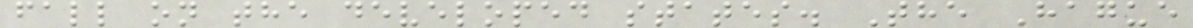fall on the developed states. The Hague
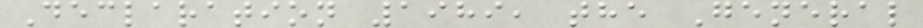Declaration 1989, the General
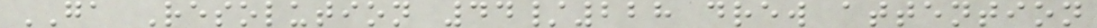GA Resolution 44/228 drew attention
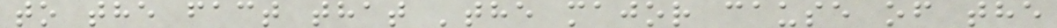to the fact that 'the major cause of the
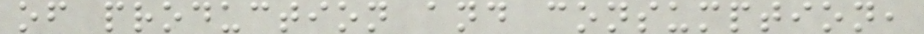of production and consumption,
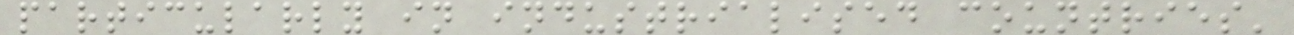particularly in industrialised countries'
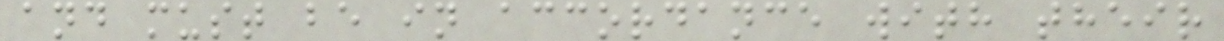and must be in accordance with their
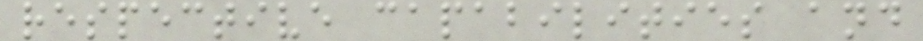respective capabilities and
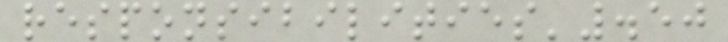responsibilities'.50
